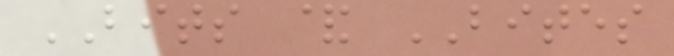BITS & BITES
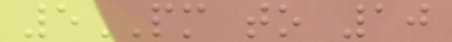5PM to 10
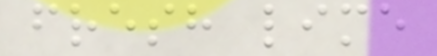fresh lime
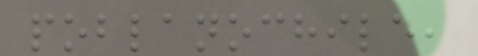poblanochile,
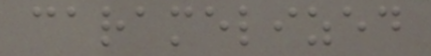caramelized
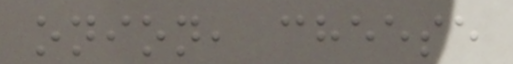onion, cheese
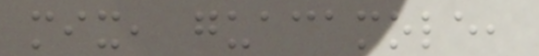mix, guacamole,
